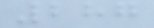287
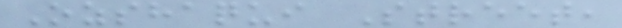Ozshaqui Street,
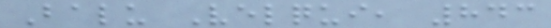Balu Velqui, 843
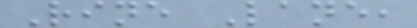Rine Lane,
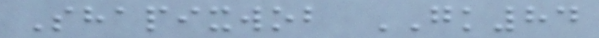Shapixwob GK84
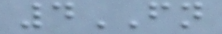4FN
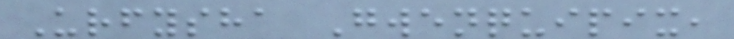Urfysha Gwenquipix,
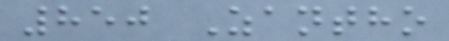850 Zantho
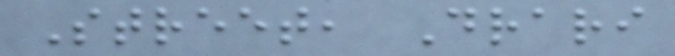Street, Drari
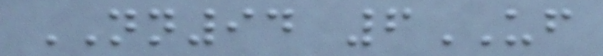NN94 6UF
